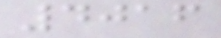4016
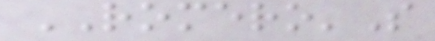ROMERO'S
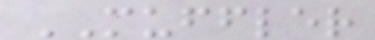MUFFLER
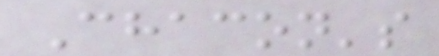Chacon's
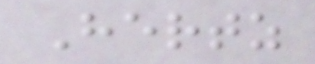Hertz
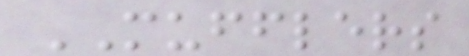MUFFLERS
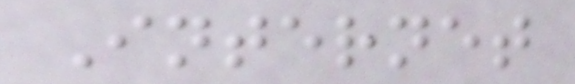Internet
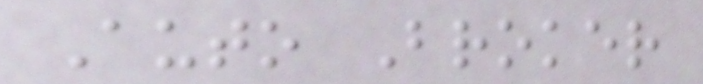Auto Broker
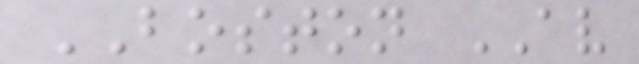BOSTON AV
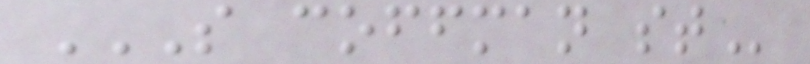S COFFMAN ST
